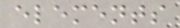elements
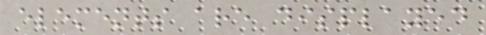elements are displayed
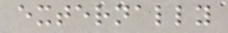externally
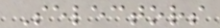Selectors
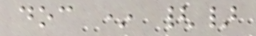doc * {}
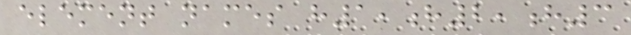element names h1,h2,h3
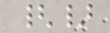{}
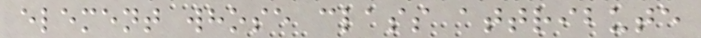element whose class attribute
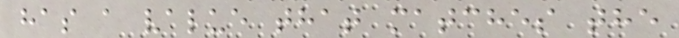has a value that matches the
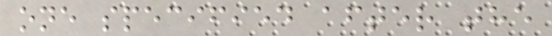one specified after the
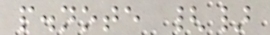p.note {}
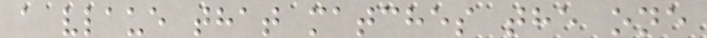a vlaue that matches the one
